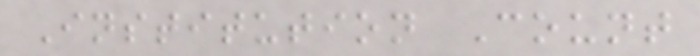Institution Count
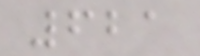621
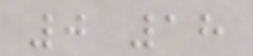0 18
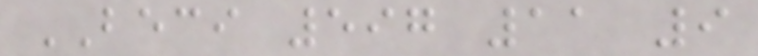BECI 597 11 9
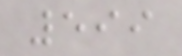599
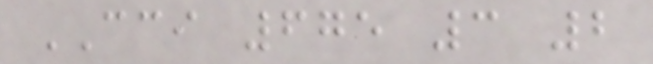CCI 675 3 2
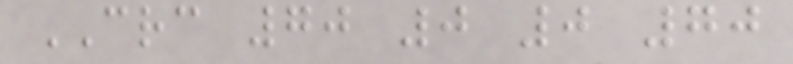CRC 70 0 0 70
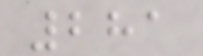281
